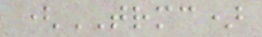(TRMC)
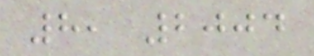8, 2004
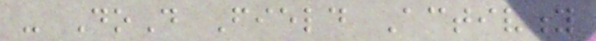- DoD Field Activity
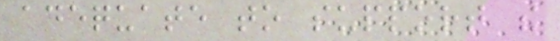adequate to support the
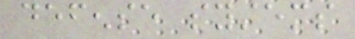defense systems
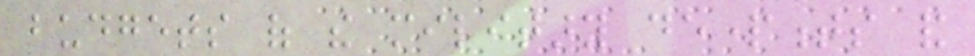budgets of the military departments and
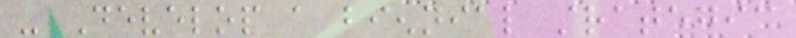- Develop a biennial strategic
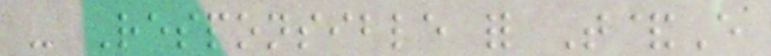- Responsible for T&E
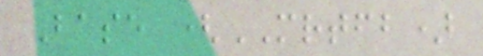Base (MRTFB)
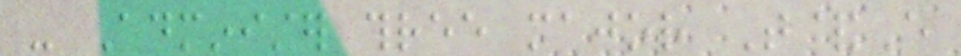- Administer three major T&E
